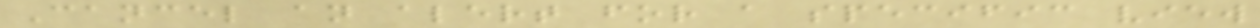Cancel an alert for a specific view
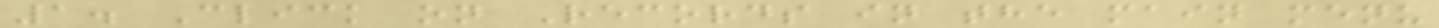1. Click on Records in the main menu
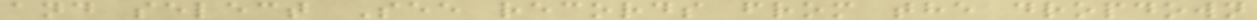and select See records from the dropdown
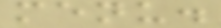menu.
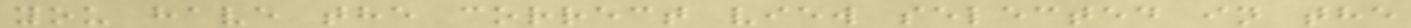you have the correct view selected in the
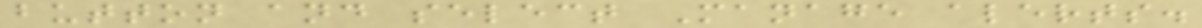button and select Manage alerts.
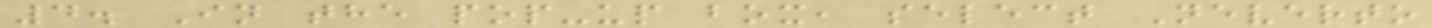4. In the pop-up box, select Neverto
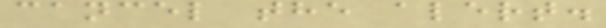cancel the alert.
